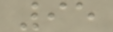95
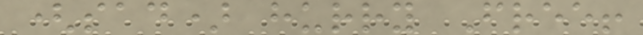(sad) hurry Free!
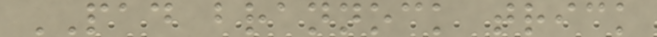PAD brannock trick
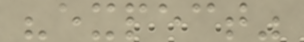"expect"
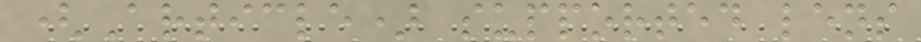(Article) supported lens
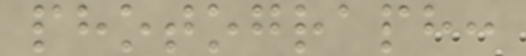photograph:
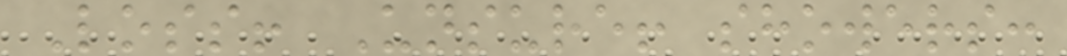Loss! Unsure! showers:
